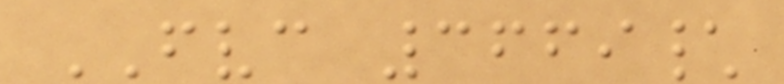FVC 3669\
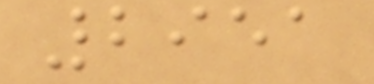2951
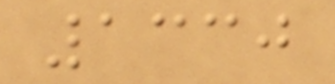1330
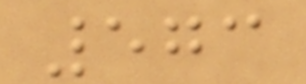573
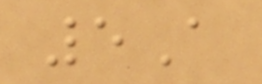5A
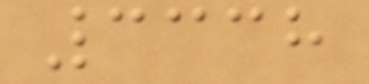3338
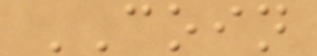COIN
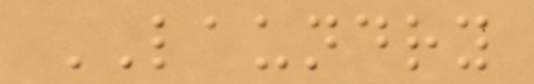LAUNDRY
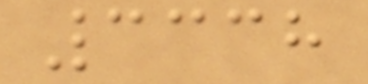3338
